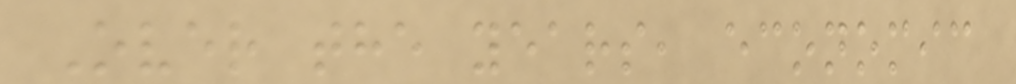Over the years, economic
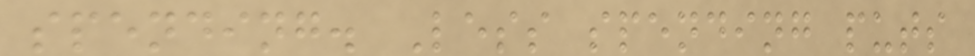spending. Less spending puts
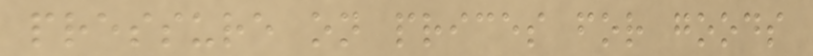pressure on prices for goods
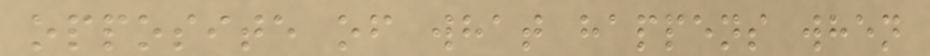opposite of what happens when
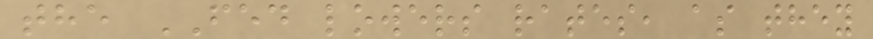the FED lowers rates, as they
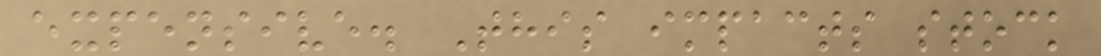expensive. This impacts stock
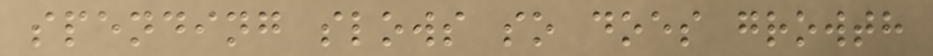spending slows so does growth
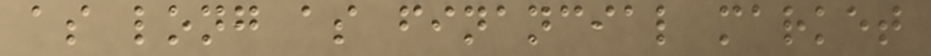as long as financial market
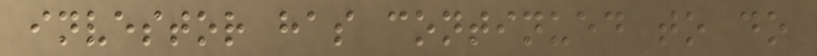investor has continued to do
